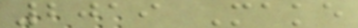2019 Make
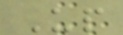Up
